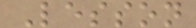Lesson
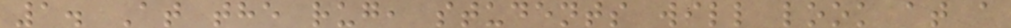1. At the rug, students will look at a
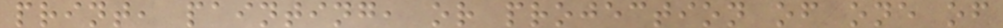print, painting, or projection of one of
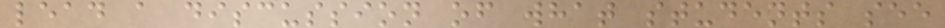lead a discussion of what students see
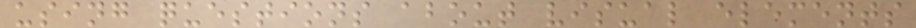using questions about visual elements
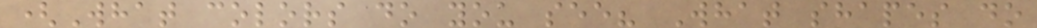(What colors do you see? What shapes do
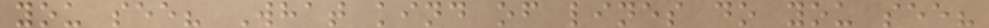you see? What kind of lines do you see?
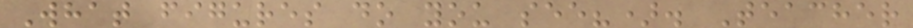What figures do you see?). Teacher
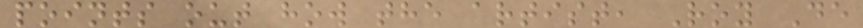points out how the artist, Roy De
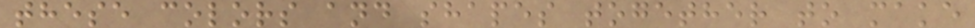these colors and shapes together to make
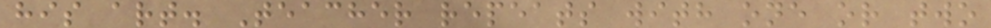his art. Teacher repeats with one or two
